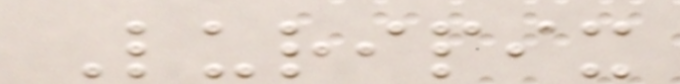Luripix
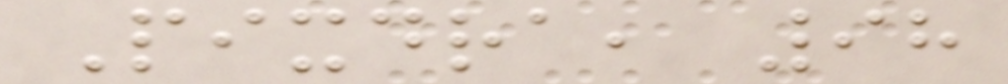Pixdra, 98
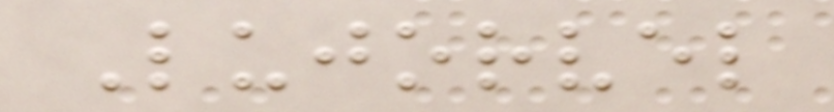Lujorvel
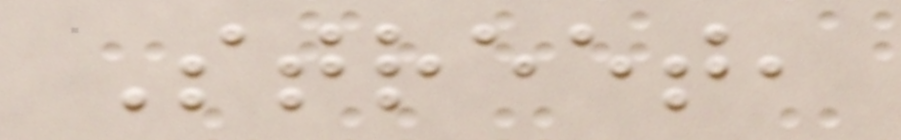Street,
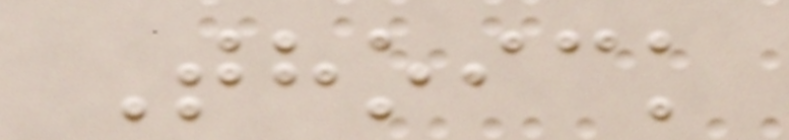Thoick
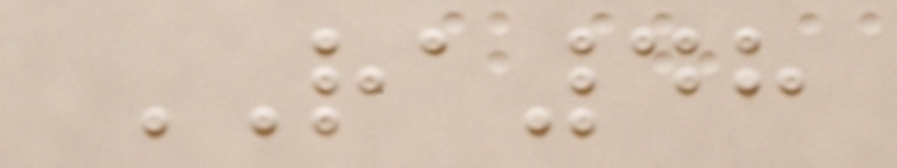RA48
